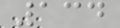134
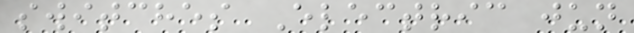switches Electric jun
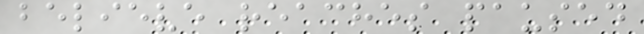believe reaches paused
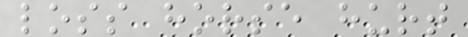loss horse hurt
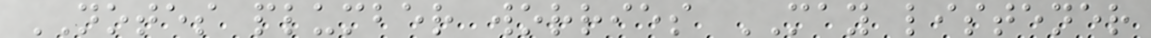NOTES plumber worries MAY listener
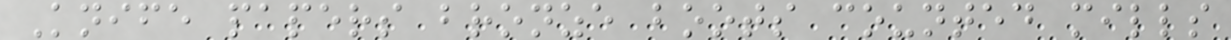Knife papers bronze boots counted mills
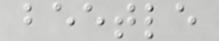beetle
